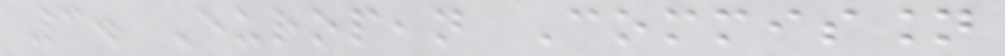3. European Commission
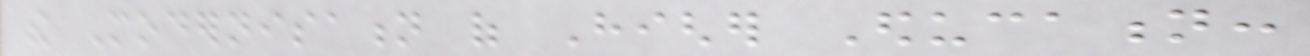the Modernisation of Higher Education:
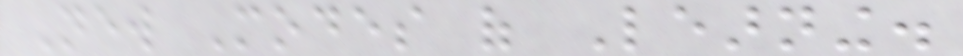New Modes of Learning.
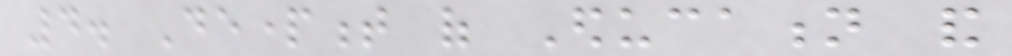4. Department of Education and
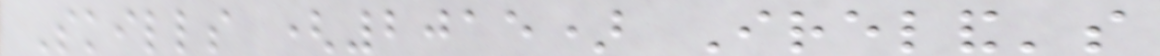Skills (2015) Ireland's
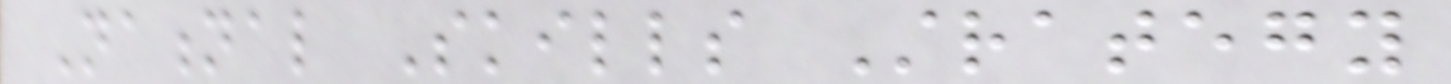National Skills Strategy
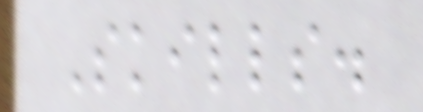Skills.
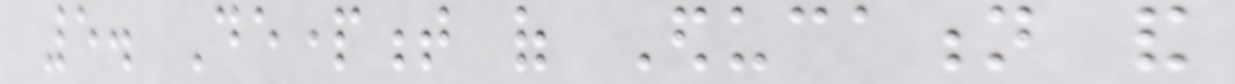5. Department of Education and
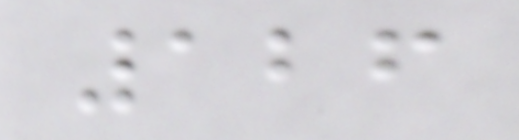126
